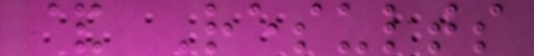& Results
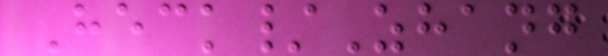Heck/Zhang
